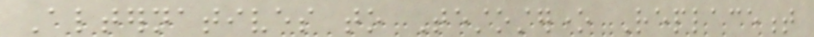Alternatives to Testosterone Replacement
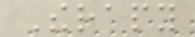Therapy
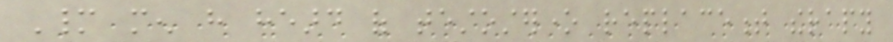Many men have heard of testosterone replacement therapy
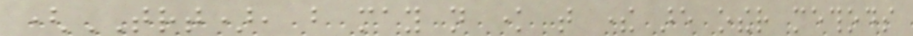(TRT), but may not know that there are other methods
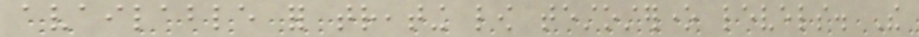available for treating low testosterone levels. The
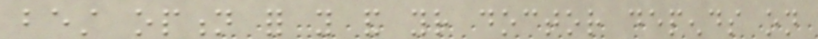best option for you and your doctor depends on
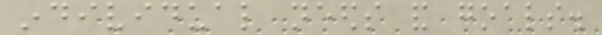individual needs and goals.
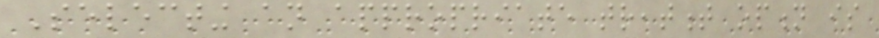Selecting an appropriate treatment option is
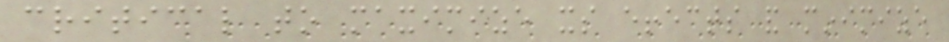critical to maximize its effects and minimize
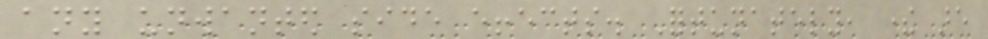any unwanted side effects. Fortunately, there are
